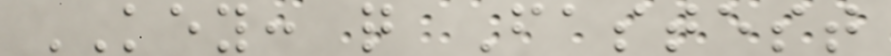KEY: q Fastest
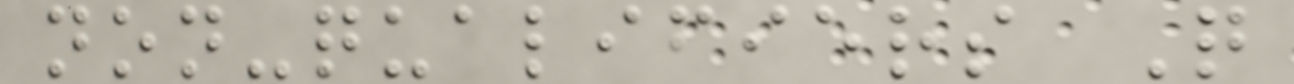non-qualifiers Q
